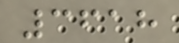3618
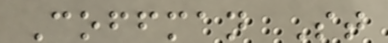Coffman St
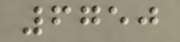6750
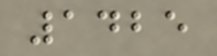1425
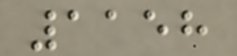1158
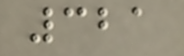321
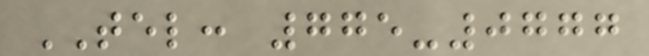TEL: 775-0777
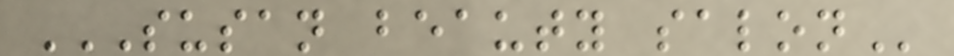SUSAN BEAUTY SALON
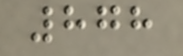878
